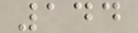144
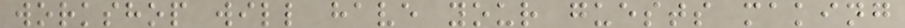workshop will have your guests making
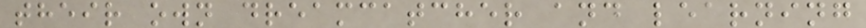their own dreamcatcher and learning
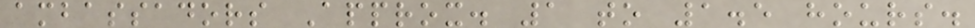ambassadors Approx. 1 to 1.5 hours.
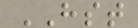HST
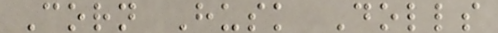Corn Husk Dolls
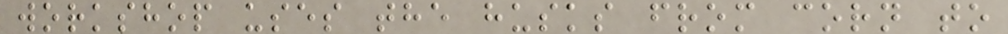workshop uses the husks from corn to
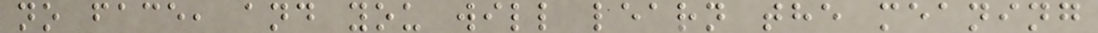no face, and you will learn the meaning
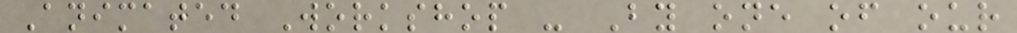Animated Workshop - By one of our
